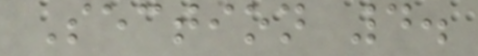Section 4.
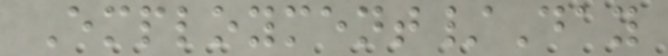Employment/Day
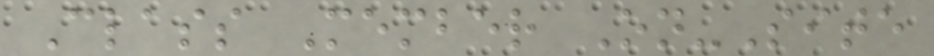Class Member On-Site
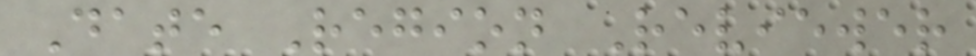Date Region Reviewer
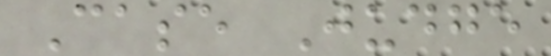Case Judge
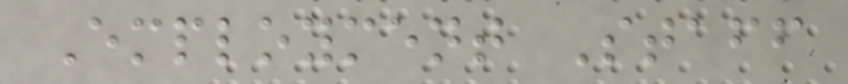Employment Staff
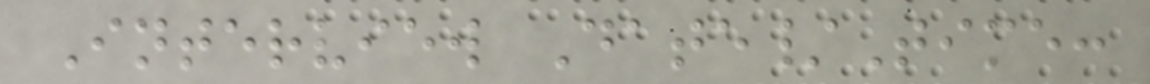Interview Date/Time:
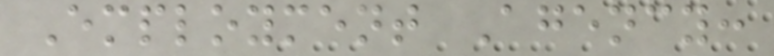Employment Agency:
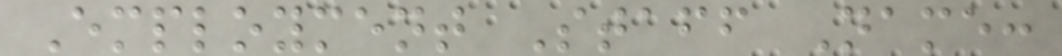Employment Staff Name:
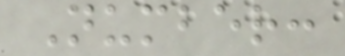Number:
